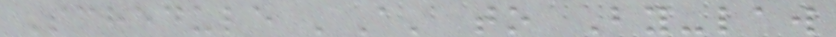Schedule 'A' to By-law
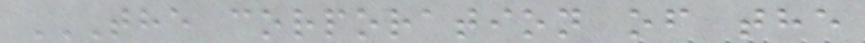THE CORPORATION OF THE
